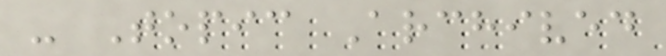- Topic Archived
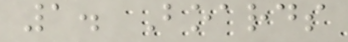1. Boards
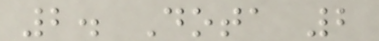2. Dota 2
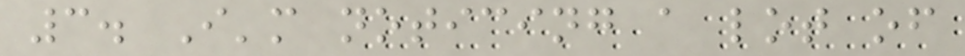3. I'm noticing a lot of
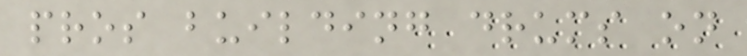pros building drums on
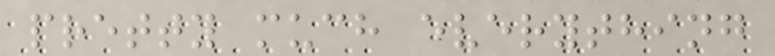pretty much everything
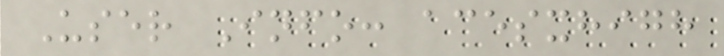User Info: acesxhigh
